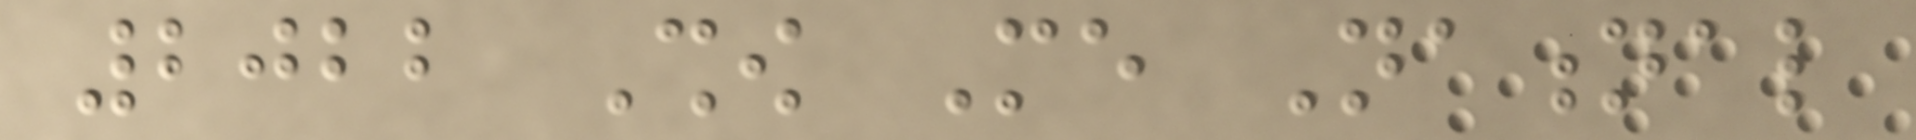2022 Show Me National
